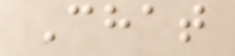Chat
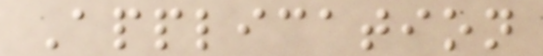Application
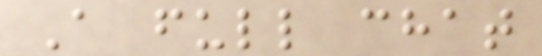A full chat
